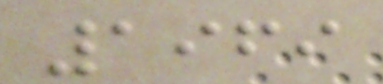1969
